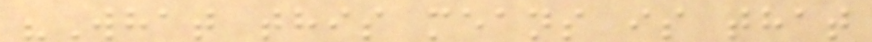"What this means is that
